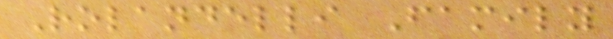Rolandelli Family
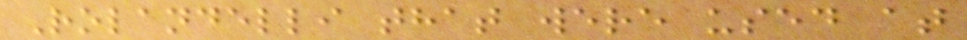Rolandelli that were used at
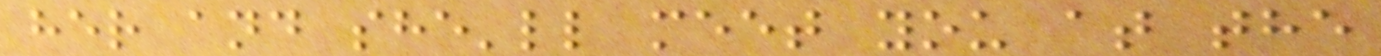her and she'll meet you at the
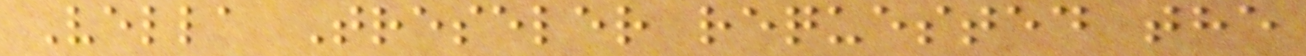Vella Treseler requested the
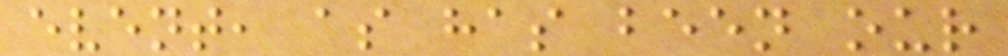event, as has been our
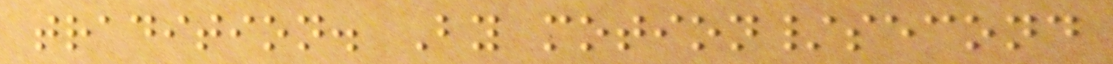tradition. By motion/second
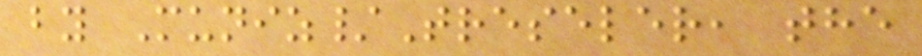by Muniz/Treseler, the
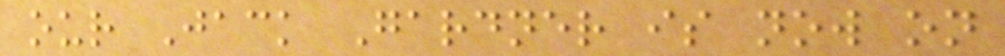our Jack Gardner is now on
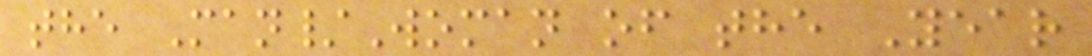the Man/Woman of the Year
